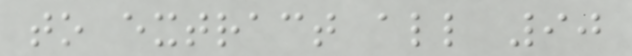to extract all 90
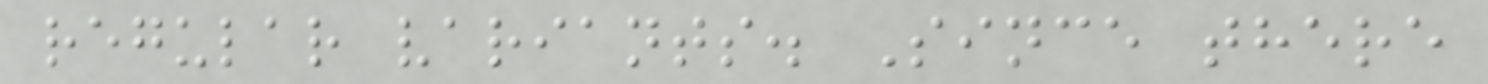regular variants. Since there
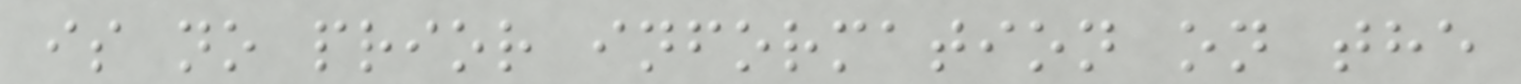is no prior information on the
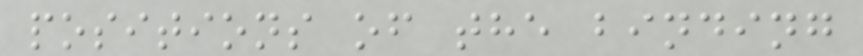positions of the binding
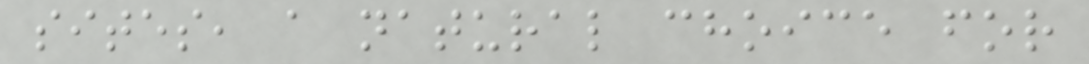sites, a natural choice for
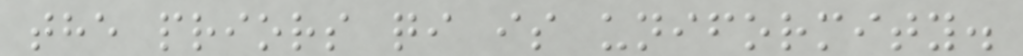the priors qi is uniformity.
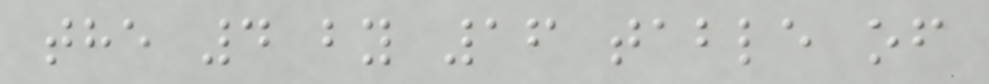the 4 by 16 table of
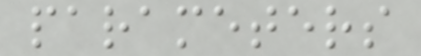parameters
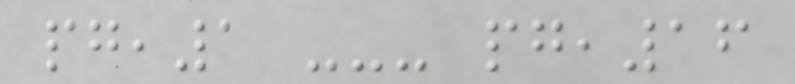pg,1 --- pg,16
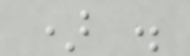) .
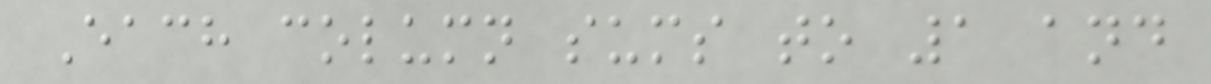Each column sums to 1 and
